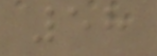58
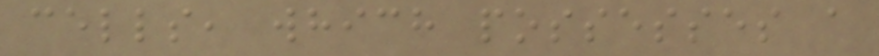cells, which possesses a
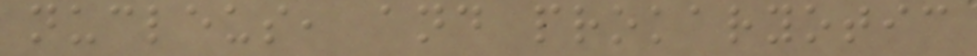nucleus, and prokaryotic
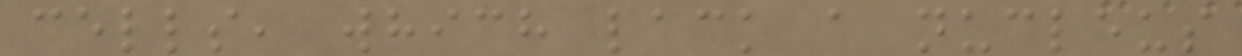cells, which lack a nucleus
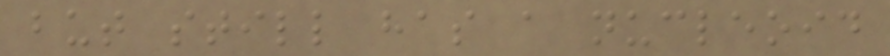but still has a nucleoid
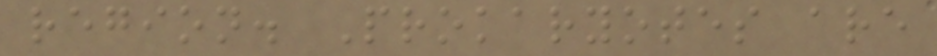region. Prokaryotes are
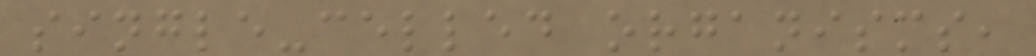single-celled organisms,
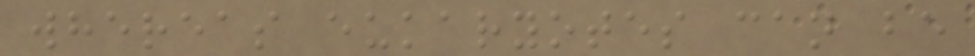whereas eukaryotes can be
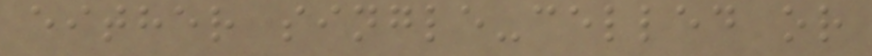either single-celled or
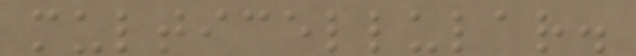multicellular.
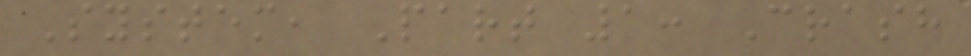System, Part 1: Crash
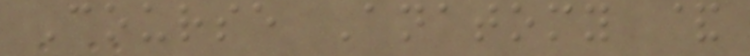Course Anatomy &
